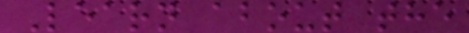Learn about the
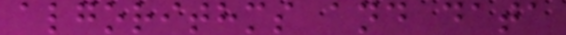algorithms and data
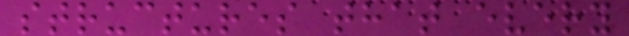structures that every
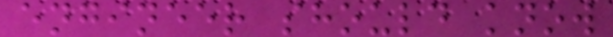engineer should know
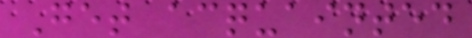Get acquainted
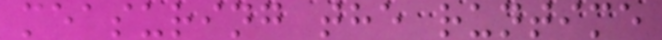measuring the runtime
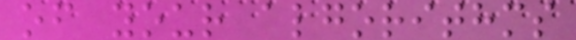of your algorithms
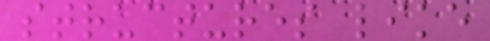structures like
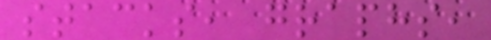stacks, graphs,
